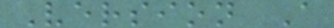Version A
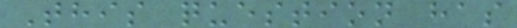This question has
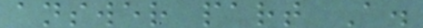answer part A.
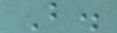B.
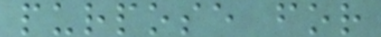purpose for
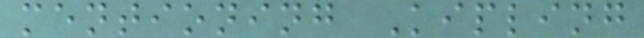mentioning Kipling
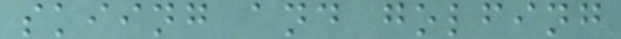skiing and golfing
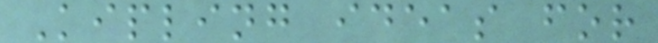Kipling ideas for
